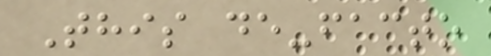This de-facto
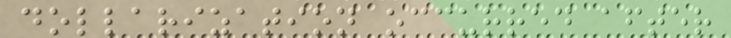dollarization occurred after
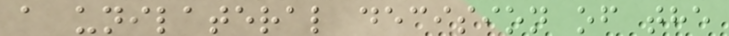a unilateral decision of the
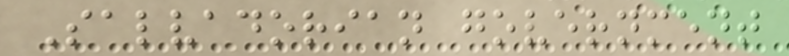Salvadorian government
